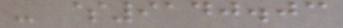- $9140.03
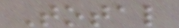Total
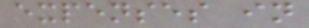expenses in
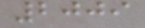2009
